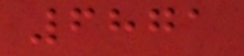6871
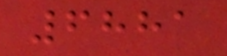6881
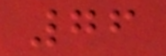76
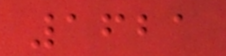1621
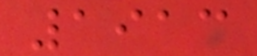1913
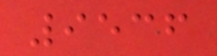9536
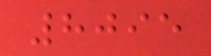8095
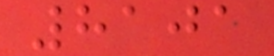8101
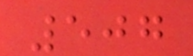507
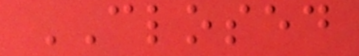CLOSED
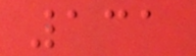131
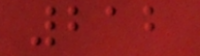212
